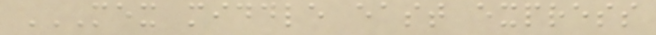MEX MIDDLE EAST EXPRESS
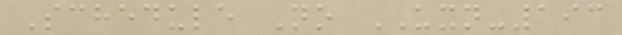Schedule No UXN-193
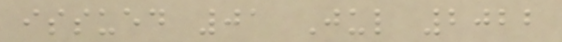issued 01 Jul 2022
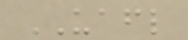UAFL
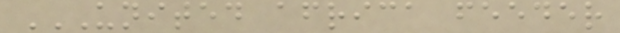UNITED AFRICA FEEDER
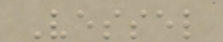Vessel
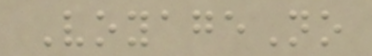VoyageNo
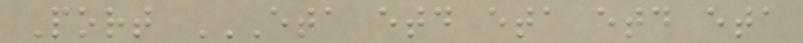Port ETA ETD ETA ETD ETA
